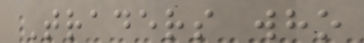Traders who
